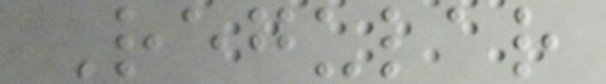Regular
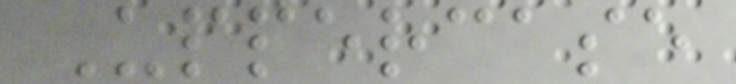Uppercase
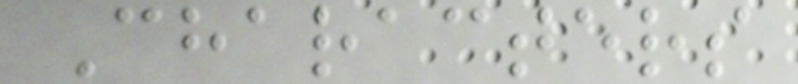Characters
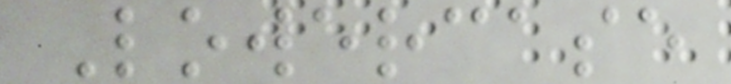Lowercase
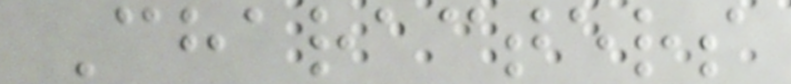Characters
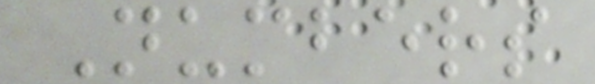Numbers
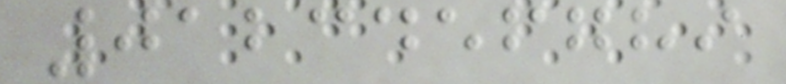0123456789
